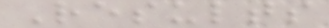Results
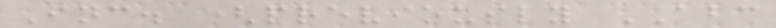Inc. (previously ABC
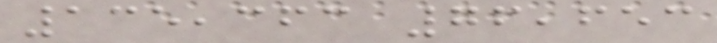135,363 76,653
